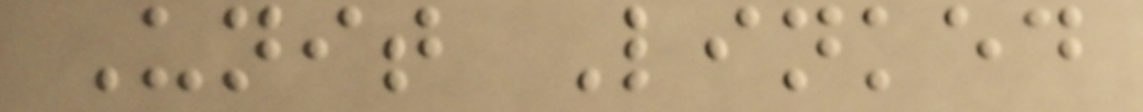Unit Linked
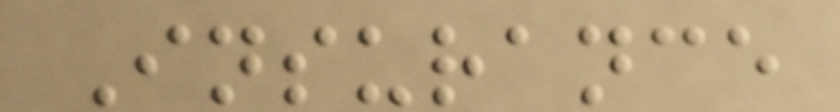Insurance
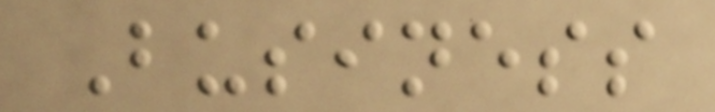Business
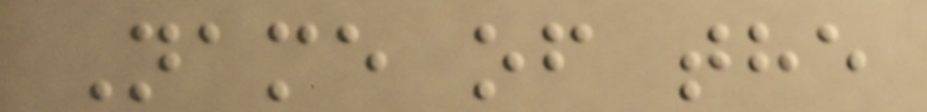Name of the
